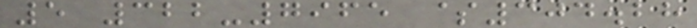5 322-7965 $304.28
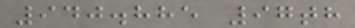940.885 97th
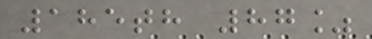185th 87%
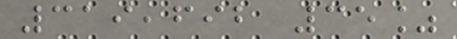319,692 35%
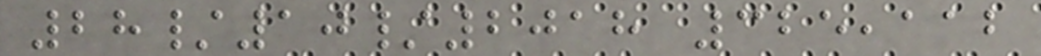28/10/2018 325,112
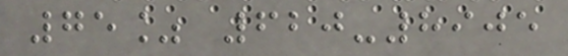75% 620-8905
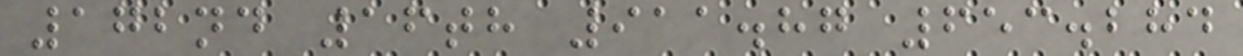172nd 16th 911.87 653.284
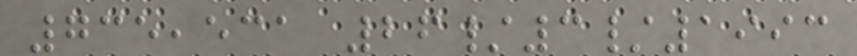735,531 26/3/1993
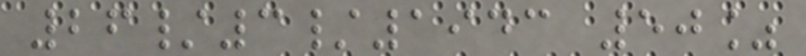26/3/1943 50%
